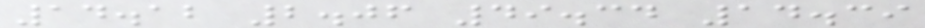14.12 2.06 49.34 14.39
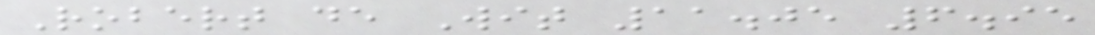Robert de Wit 11.05 6.95
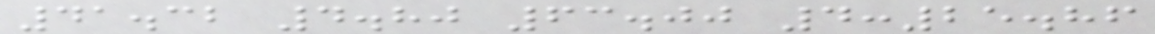41.32 4.80 63.00 4:25.86
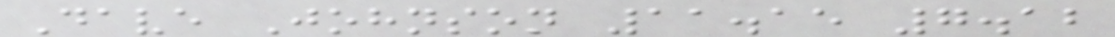Dave Johnson 11.15 7.12
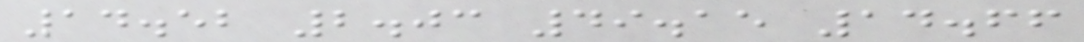14.52 2.03 49.15 14.66
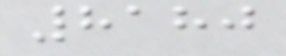8180
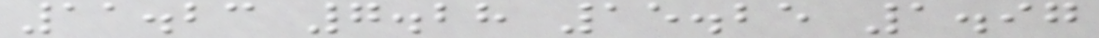11.23 7.28 15.25 1.97
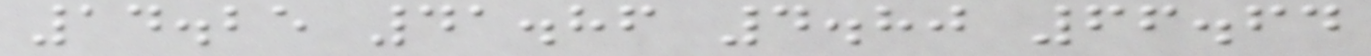14.25 41.86 4.80 66.64
